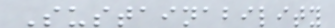Sustainability
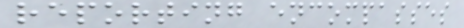reporting encompasses
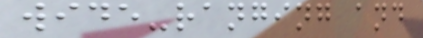wide-ranging and
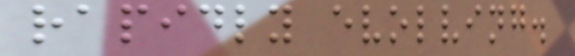rapidly evolving.
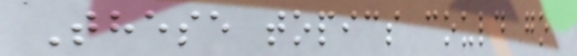These topics could go
